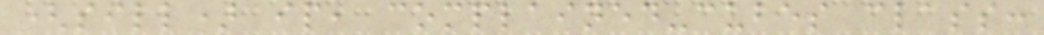(sill) ip, complained-cubes class:
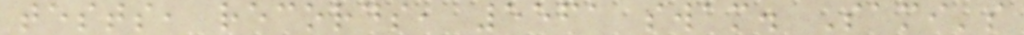tests, records, 5561 swam. Sami's
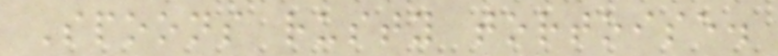Spoons rusty tortoise.
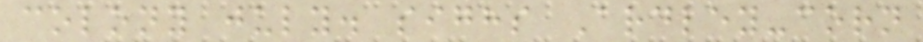colony july. sighs Ardley-corn
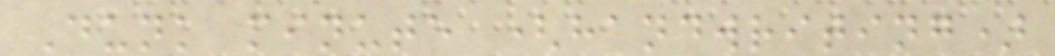Dunk minute (handwriting)
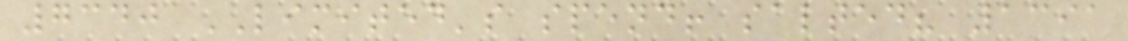7340 LIMITED's spend! salted? 1391
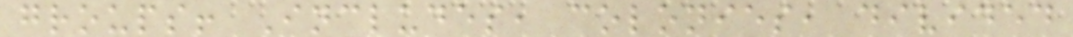groups! Includes, colonies, divided
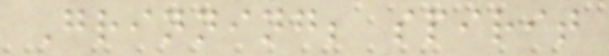Grinning; spirit
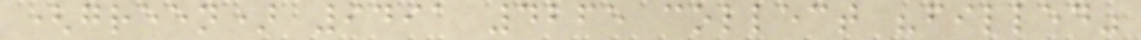(green) 9491 4265 collect "filled"
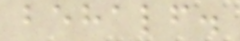behalf.
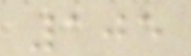105
